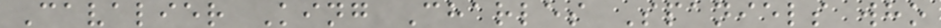Cavalier King Charles Spaniels who
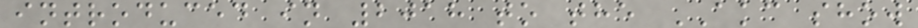introduced in 2018 to the AKC show
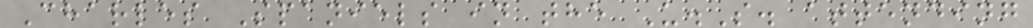Charles Spaniels in the U.S. attending
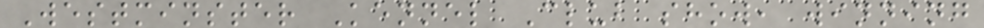Westminster Kennel Club show, winning
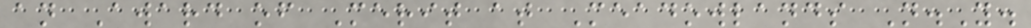an Award of Merit at Meadowlands N.Y.
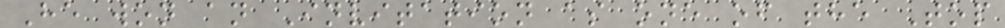He won an Invitation as one of the Top
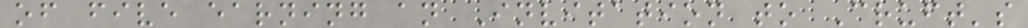of five earning an Invitation to Cruft's
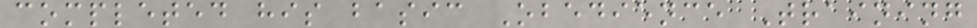completed his basic Obedience Training
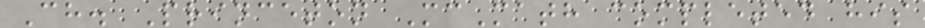Ch. Princeton McMath completed his
